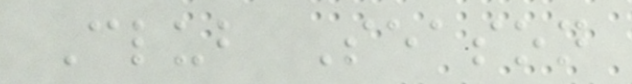Club Season
